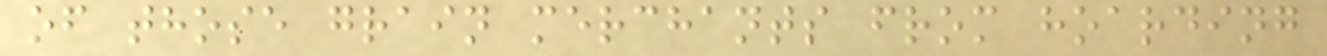of those grain merchants from hoarding
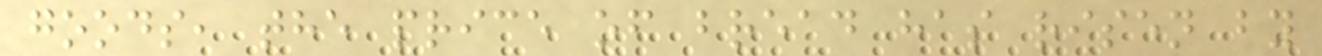goods, the price of bread has risen by
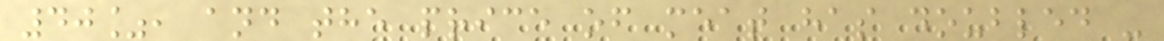40%, and the price of meat has doubled -
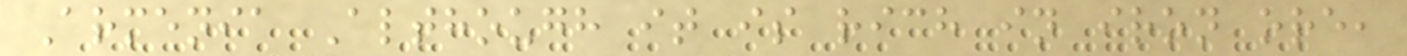Armenia Although it is rich in iron ore,
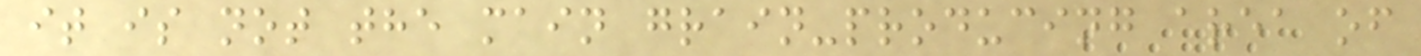it is not the main grain-producing area of
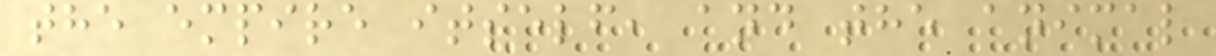the empire itself, and the animal
